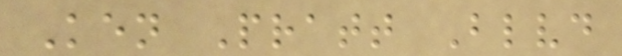Ken Pratt Blvd
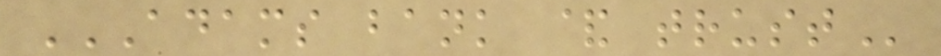ADAMS BANK & TRUST
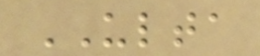ULTA
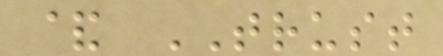& TRUST
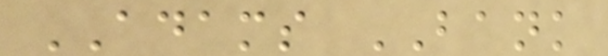ADAMS BANK
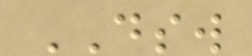DSW
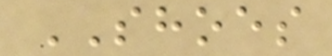SHOES
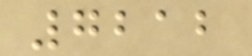7212
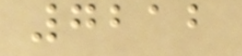7212
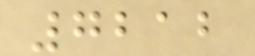7212
